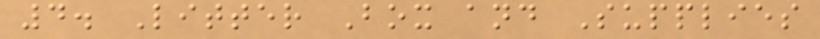4. Litter Box and Supplies
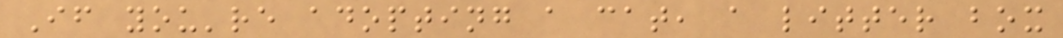If you're adopting a cat, a litter box
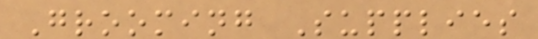Grooming Supplies
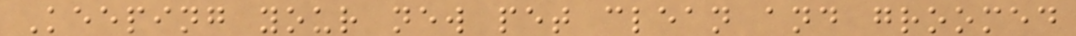Keeping your new pet clean and groomed
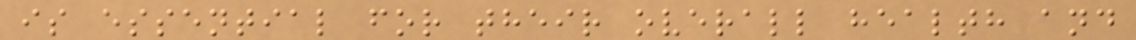is essential for their overall health and
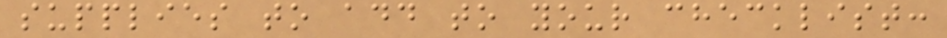supplies to add to your checklist:
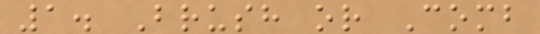1. Brush or Comb
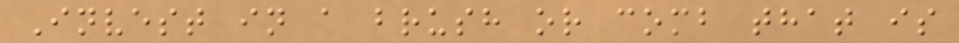Invest in a brush or comb that is
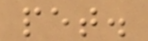pet.
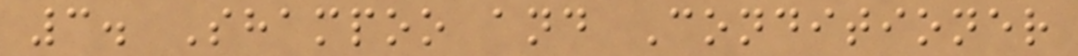3. Shampoo and Conditioner
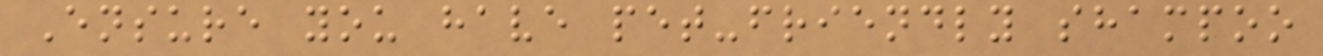Ensure you have pet-friendly shampoo
